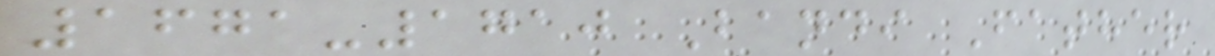1671-1710 Bandi Father
